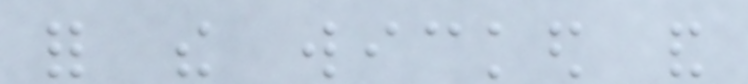for the wicked and
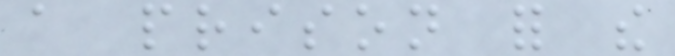a prison for the
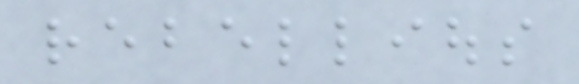rebellious
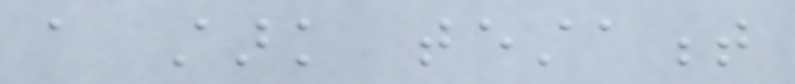a stark testament
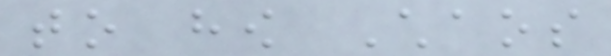to how Chaos
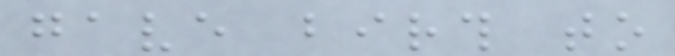gave birth to
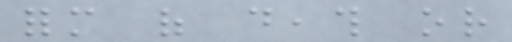form of death or
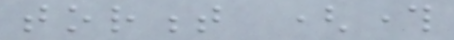torment (through
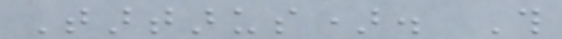Tartarus). This
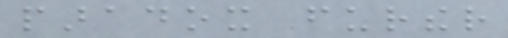paradox further
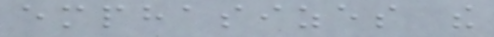emphasizes the
